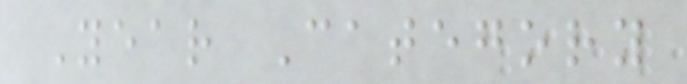Year Category
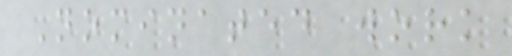Nominated work
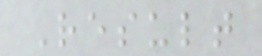Result
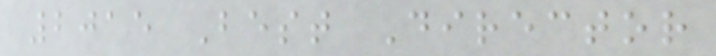2015 Best Director
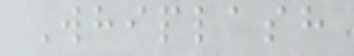Whiplash
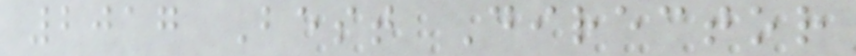2017 Best Director
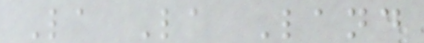La La Land
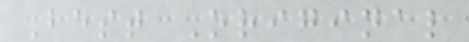Best Original
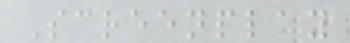Screenplay
